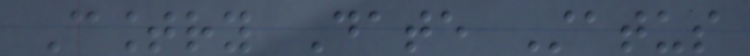Country Date Status
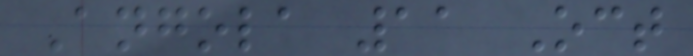Angola 11 Oct
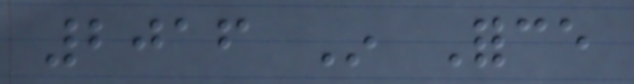2016 In Force
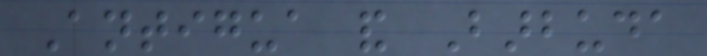Antigua and Barbuda
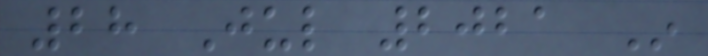28 Jul 2021 In
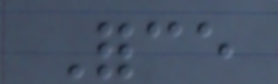Force
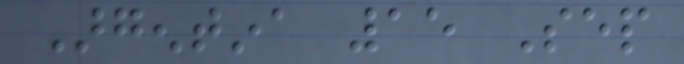Argentina 15 Sep
